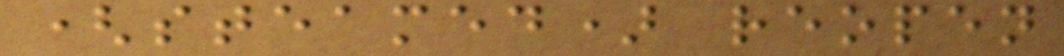(steamed) reopen
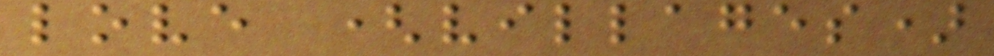love (villages)
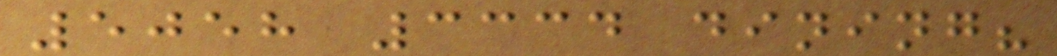5058 3334 dining?
